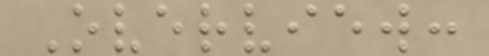Overview:
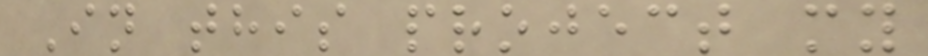In this project my
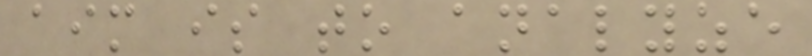aim is to analyze
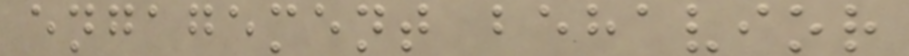engagement behavior
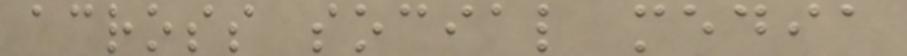across social media
